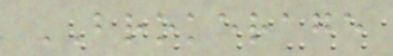BROKERAGE
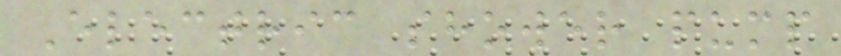Electric shower pump
